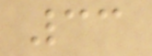33
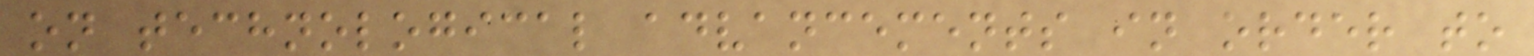on technological advancements in order to
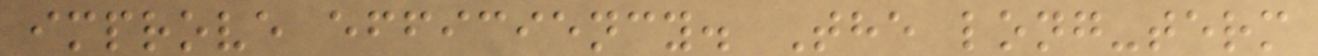improve efficiency. The long-term
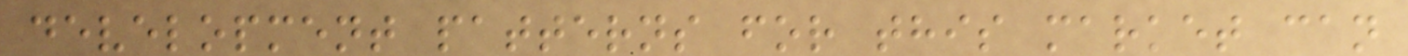development patterns for this market can
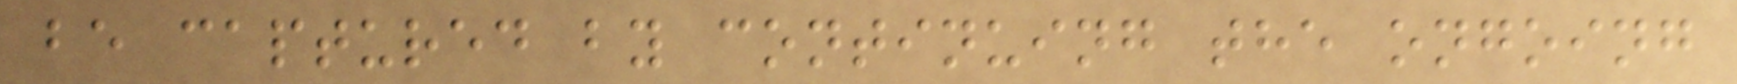be captured by continuing the ongoing
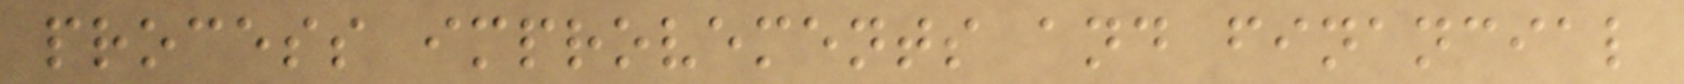process improvements and financial
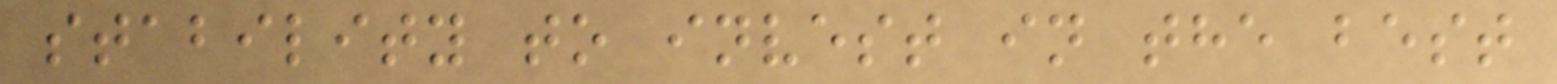stability to invest in the best
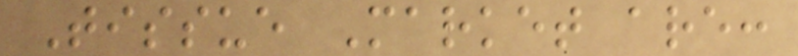Tissue Market are:
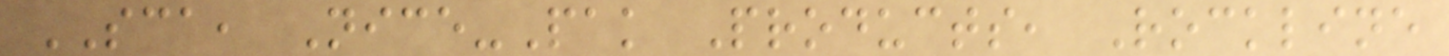SCA, Nice-Pak Products, Rockline
